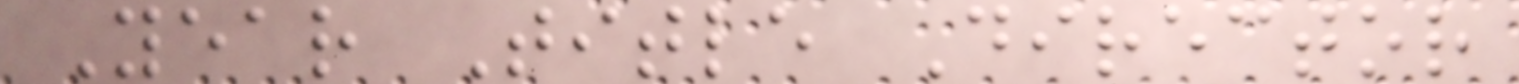Year Title Director
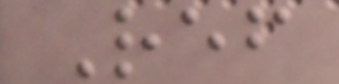Ref
